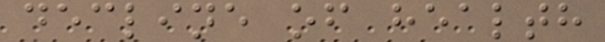decline of health
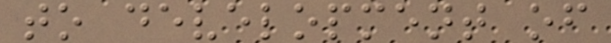to development of
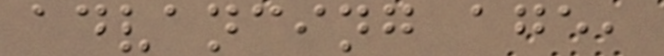advancing age,
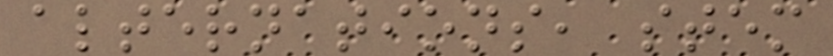alternations, stem
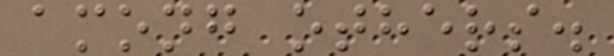among others.
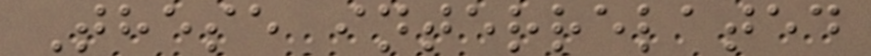These interrelated
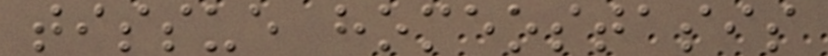tissue homeostasis
